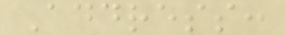Address:
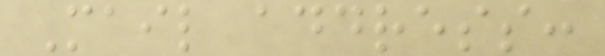Mail address:
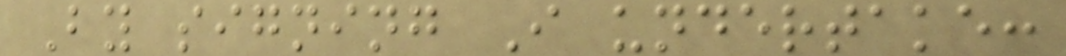By signing I undertake:
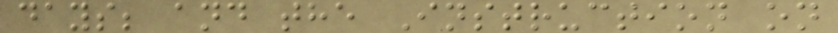days; and the Instruction on
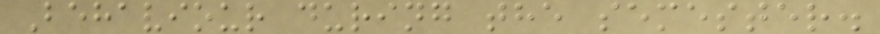Behaviour during the semester.
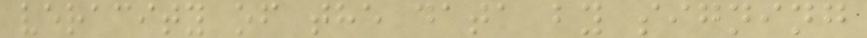veracity of the data by signing
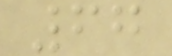67
